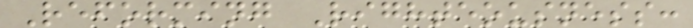Reforming Righteousness:
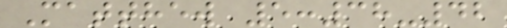Matthew 5:38-42
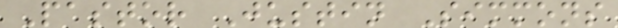Pastor Justin Simmons
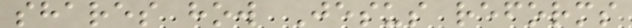shares how Jesus reforms
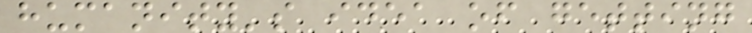humanity's idea of getting
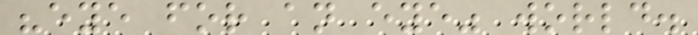"eye for an eye" world.
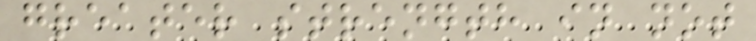greater strength in not
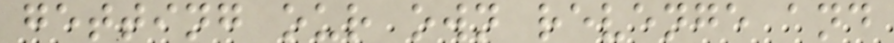getting our own revenge and
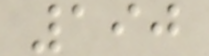190
